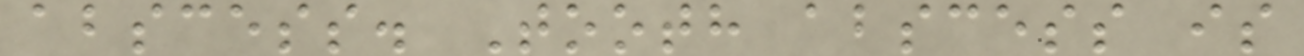abscess. Tooth abscess is
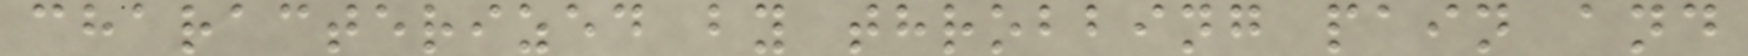characterized by throbbing pain and
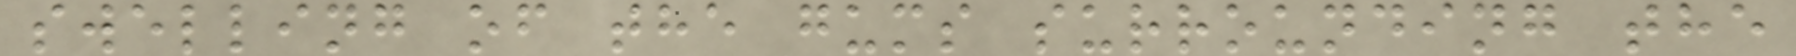swelling of the gums surrounding the
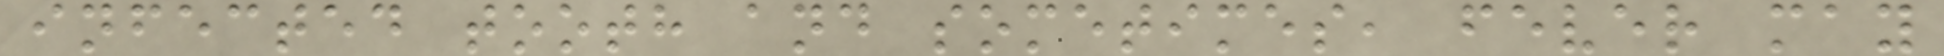infected tooth and sometimes, fever may
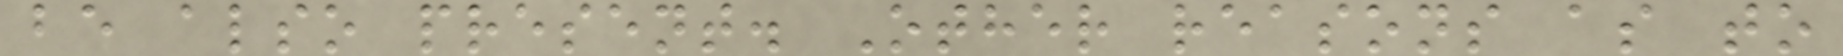be also present. Other reasons as to
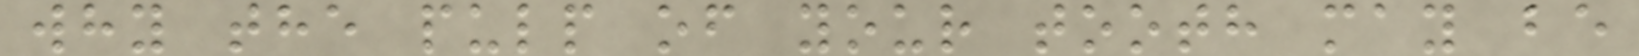why the pulp of your tooth may be
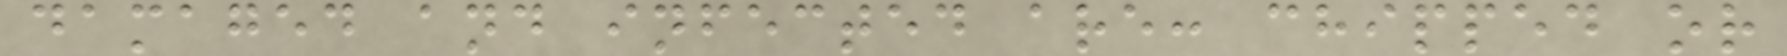damaged and infected are: chipped or
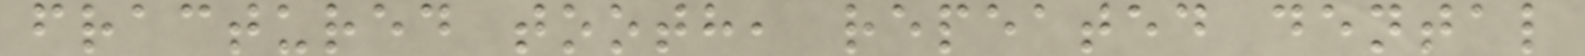fractured tooth, repeated dental
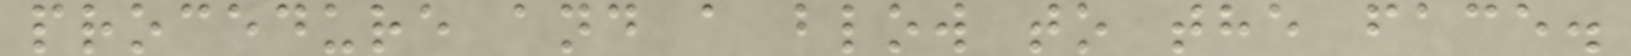procedure and a blow to the face.
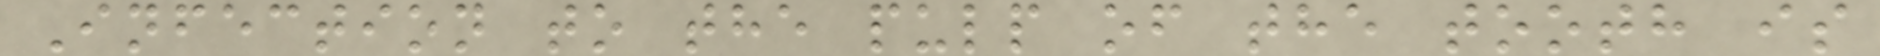Infection to the pulp of the tooth is
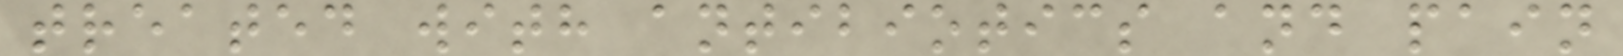treated with antibiotics and pain
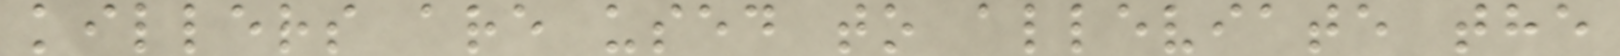killers are used to alleviate the
